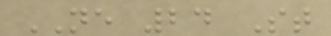NE 24 St
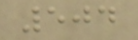504
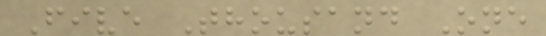Five Thousand One
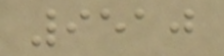9510
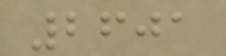2601
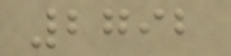2792
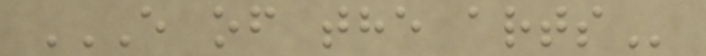E OF THE ARTS
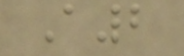A2
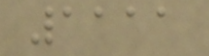1111
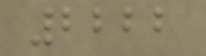2222
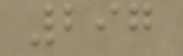297
